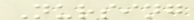Nursing
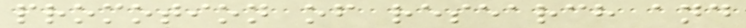promotion of research and
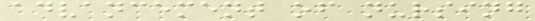advancement of nursing
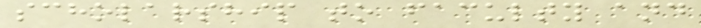scholarship to faculty and
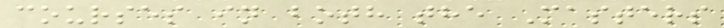courses in both the Masters
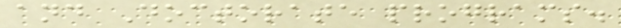and Doctorate programs.
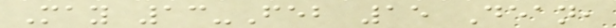May 13-Feb 15 Dean,
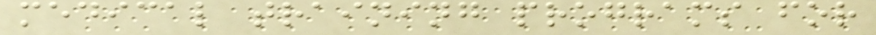medical training programs for
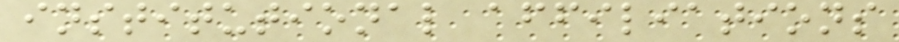institutional affiliations
